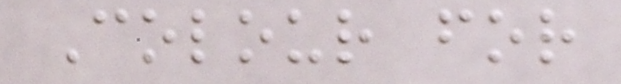Colour for
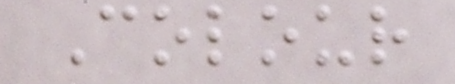Colour
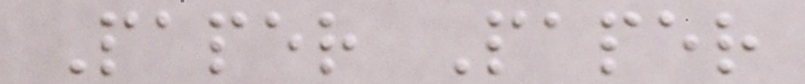Paper Paper
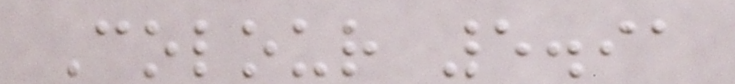Colour 5.91
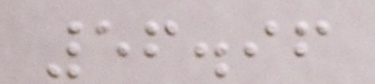56.96
